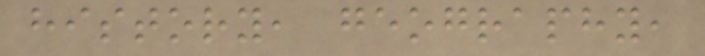history, geography,
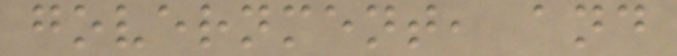government, and
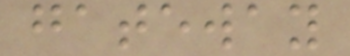gateway
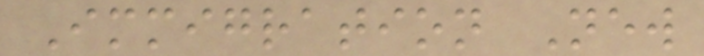Immigration New
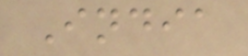India
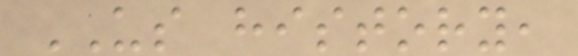US history,
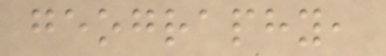geography,
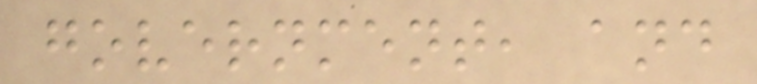government, and
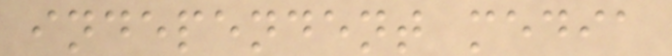independent media
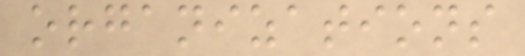organizations
